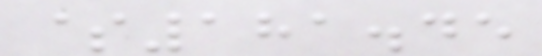$181.45
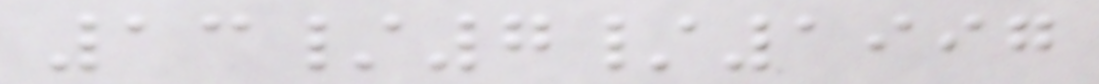13/7/1997
